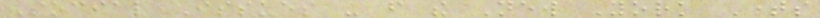Social Issues - from the New York Times
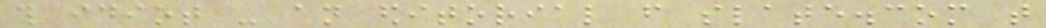this idiot - an editorial from slate.com that
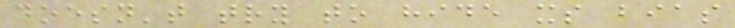doesn't try to hide its bias
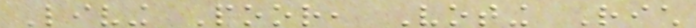Living Poor, Voting Rich
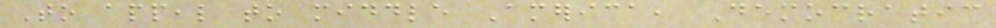To appeal to middle America, Democratic
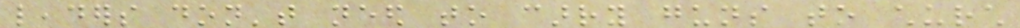leaders don't need to carry guns to church
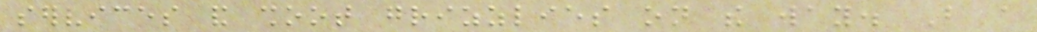services and shoot grizzlies on the way. But a
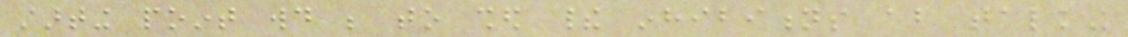starting point would be to shed their inhibitions about talking
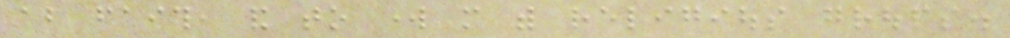about faith, and to work more with religious groups.
